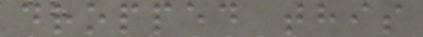dropped this
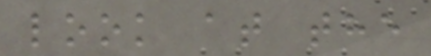look at the
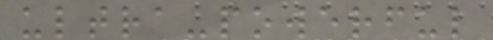ultra-powerful
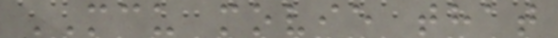MCU movie that
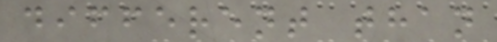different than
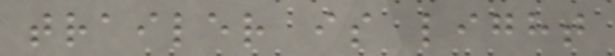trailer is light
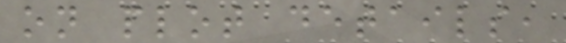on plot details,
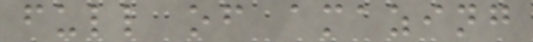full of amazing
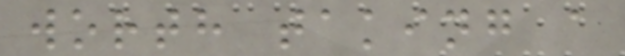worth taking a
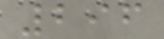296
